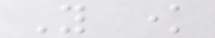You know
